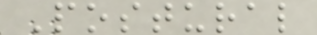Postural
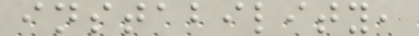instability,
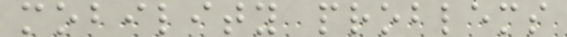mobility problems
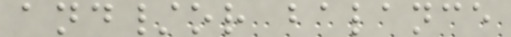and/or balance
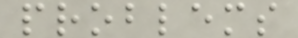problems
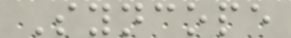Syncope
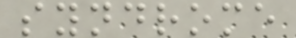syndrome
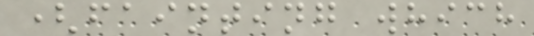(fainting which
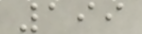199
